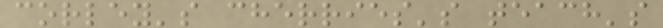corley's cherries's teach's
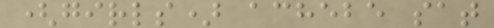(girls) achebe sat
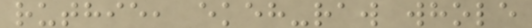ruthie, ekeh-raw whole
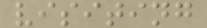visiting
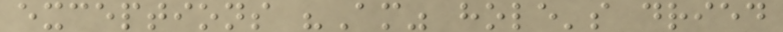exceptions "Am" hole's dried
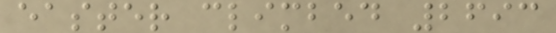easter climbed 2693
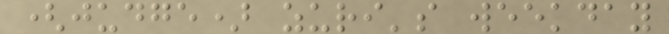(judge) zuri's weekday
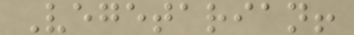Vegetarian!
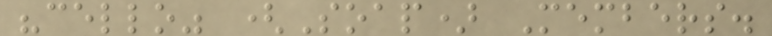"cello" (Soap) Members.
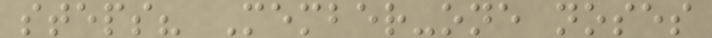steps? Member-one noses
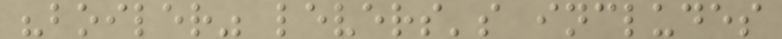"boiler" levers's includes
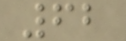62
